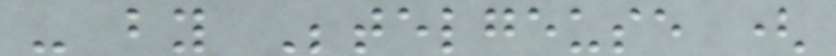- by Betelgeuse (
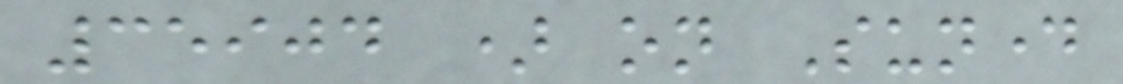35904 ) on Sunday
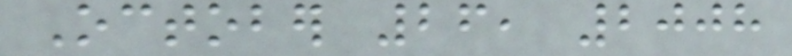October 26, 2008
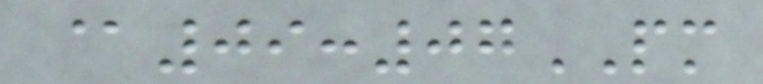@09:07PM
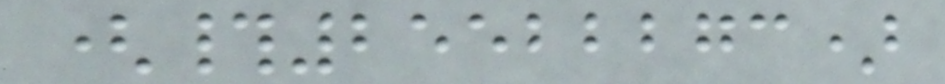(#25522273)
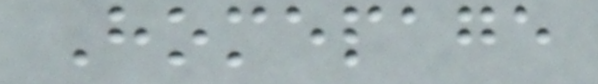Homepage
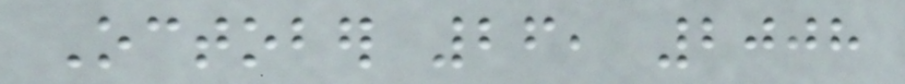October 26, 2008
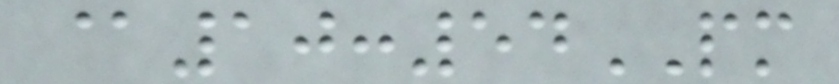@10:54PM
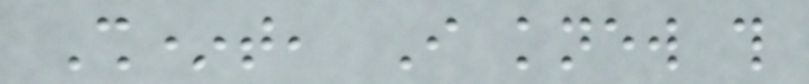Sh*t, I knew this
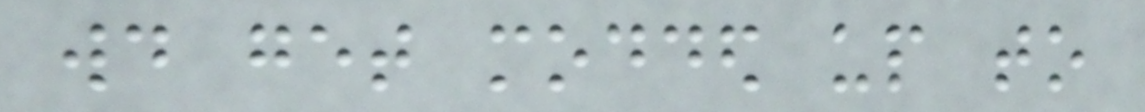would get modded up to
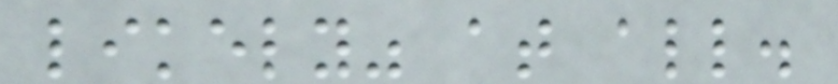likely" at all.
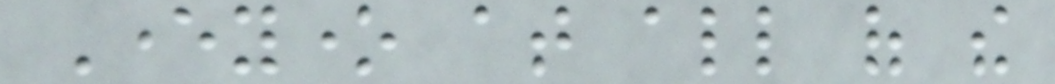Everyone at all of the
